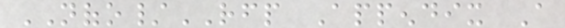NOFO/RFP Appendix A
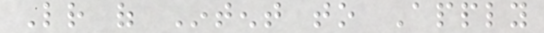Letter of Intent to Apply
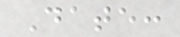Date:
